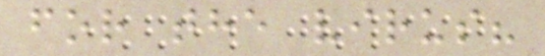for the virus?
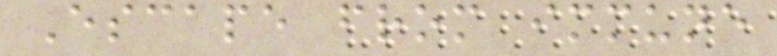Escape from immune
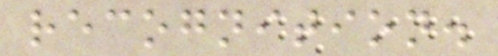recognition.
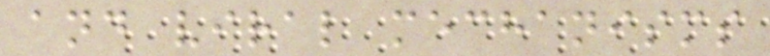and viral mechanisms
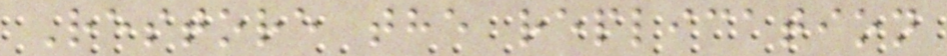Restore the replication
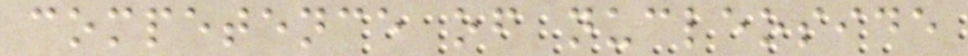competence of nucleoside
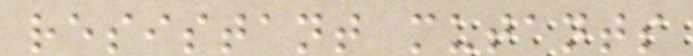resistant mutants
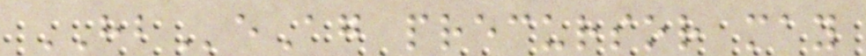HBeAg precursor may
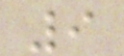9
